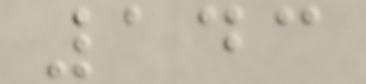143
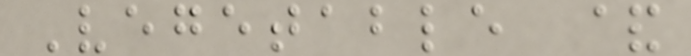Vegetable &
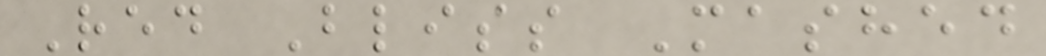Red Bliss Mashed
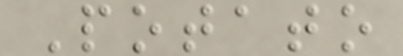Potato
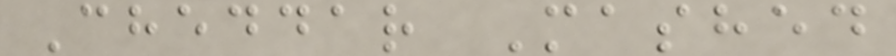Cheddar Mashed
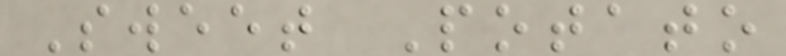Sweet Potato
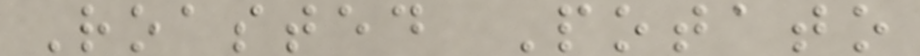Roasted Potato
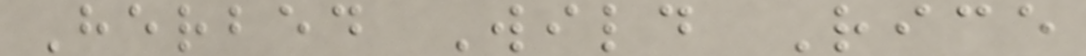Herbed Wild Rice
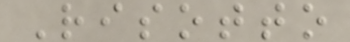Risotto
